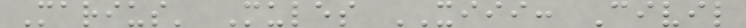Marius' Mules XIII: Civil
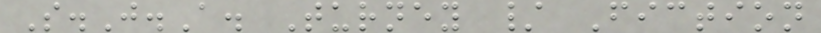S.J.A. Turney / Fiction
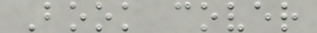Book cover
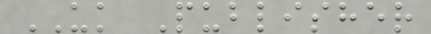UK Publisher
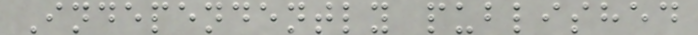Independently published
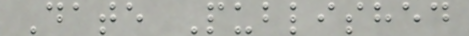Date Published
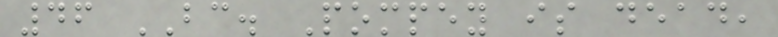46 BC. Pompey is dead,
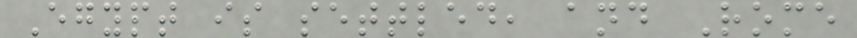Egypt is settled, and Rome
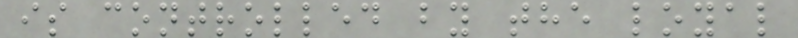is controlled by the loyal
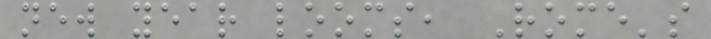new year looms, Rome's
